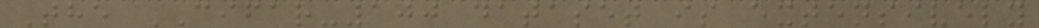The CIFAR-100 dataset is extensively
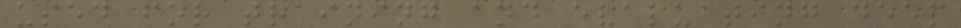used for training and evaluating deep
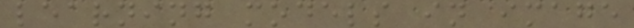learning models in image
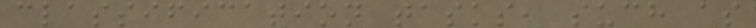classification tasks, such as
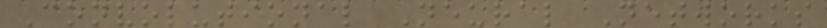Convolutional Neural Networks
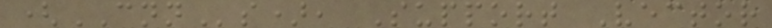(CNNs), Support Vector
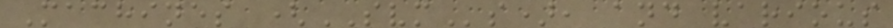Machines (SVMs), and various
